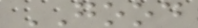GOOD
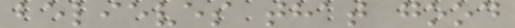believes that good
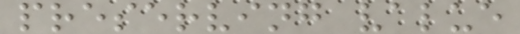preserving value
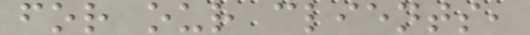for our clients,
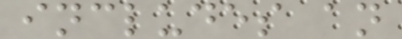includes an
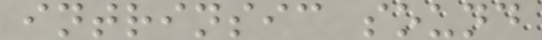intrinsic sound
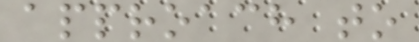approach to
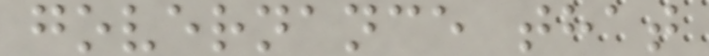governance that
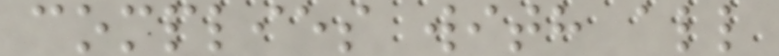complies with all
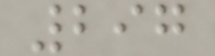297
